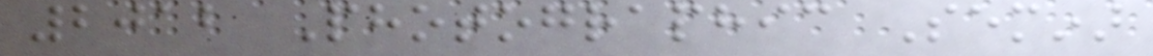2012 Photographic Seminar
